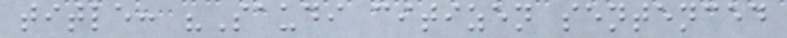title: "Saudi citizen sentenced
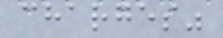charges"
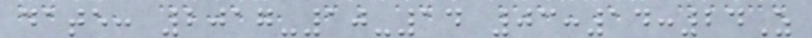date: 2017-10-14 03:14:24Z
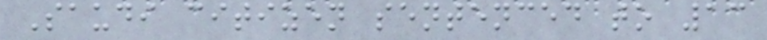Saudi citizen sentenced to 13
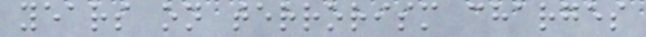years on terrorism charges
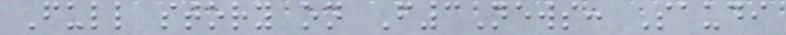Full story on F3News: Saudi
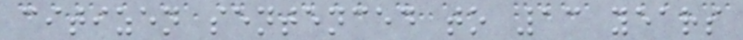citizen sentenced to 13 years
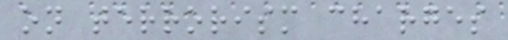on terrorism charges
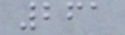261
